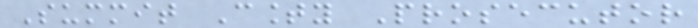Summit County Prosecutor
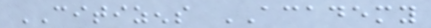CITIZENS ACADEMY
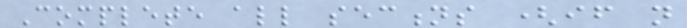Complete all sections (if not
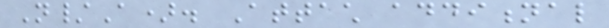N/A). Attach additional
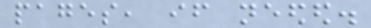pages, if needed.
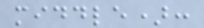middle):
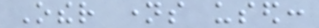Other names used:
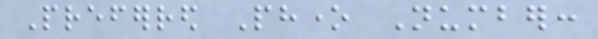Preferred Phone Number:
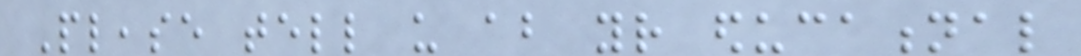Please tell us about your educational
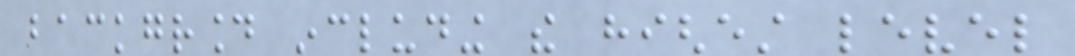background including the highest level
